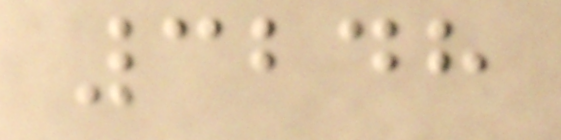3248
